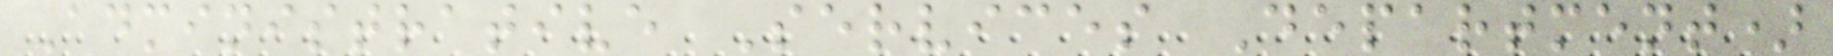Administrative Services Department)
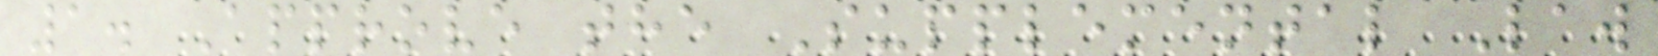1. Approve the Supplemental Law
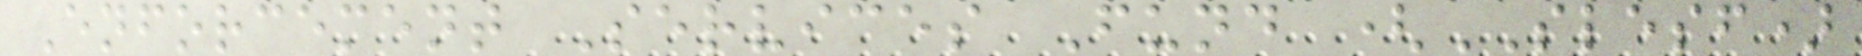Enforcement Services Fund (SLESF)
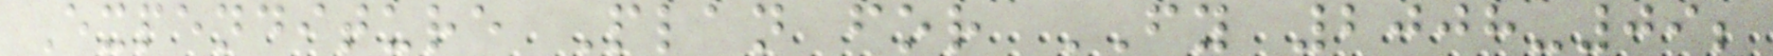Expenditure Plan for FY 2008-09;
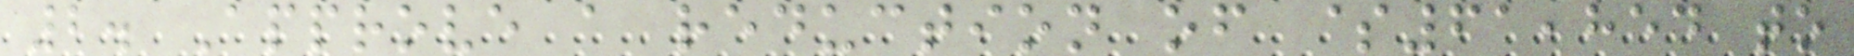2. Approve a reduction of $61,854 to
